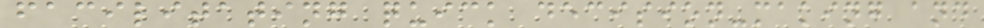facilitating quick decision-making and
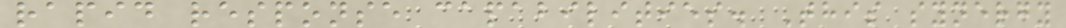rapid response capabilities. This synergy
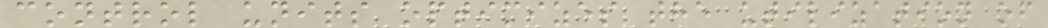control units optimizes the utilization of
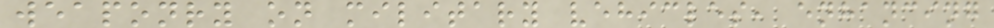weaponry on military vehicles, enhancing
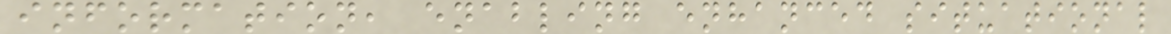information, enabling enhanced situational
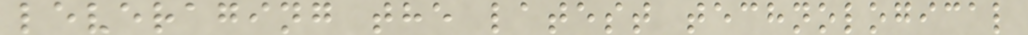leveraging the latest technological
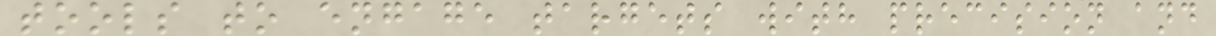tools to engage targets with precision and
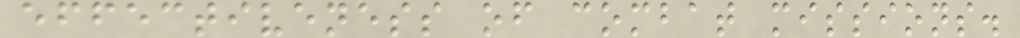effectiveness of combat missions.
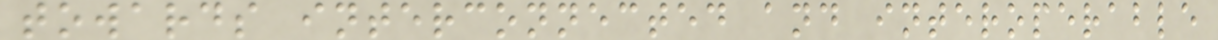towards interconnected and interoperable
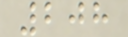208
